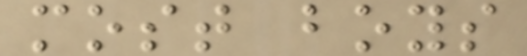most boys
